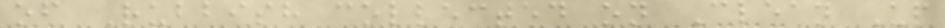of Rubbish collected on Clean Up
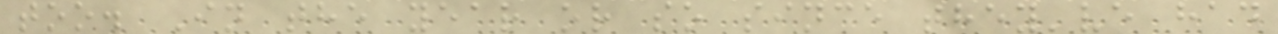too. In the year or so since they've had
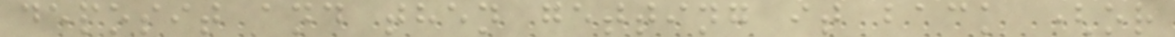deposit and then getting it back (or
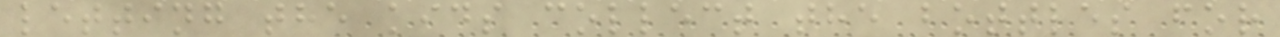letting the kids collect the bottles for
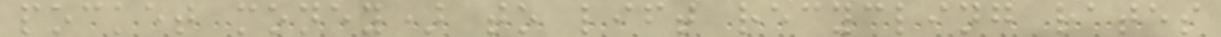pocket money) to lift recycling rates
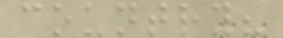country?
